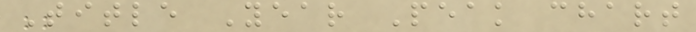Title Year Peak chart
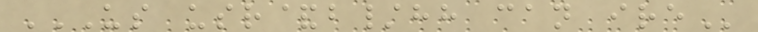US USR&B/HH CAN IRE
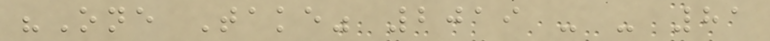"One Take" 2019 - - 81
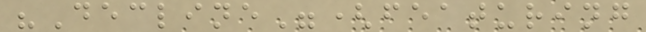"Decline"(featuring
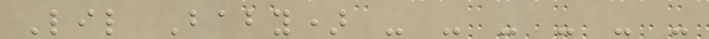Lil Baby) - - - - - -
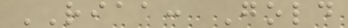RIAA: Gold
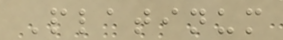Platinum
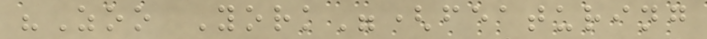"Zoo York"(featuring
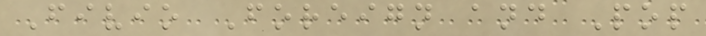Fivio Foreign and Pop
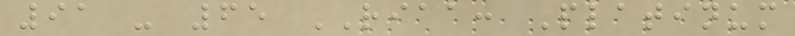91 - 65 RIAA: Platinum
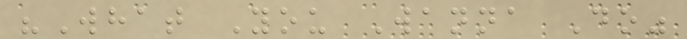"What You Wanna Do"
